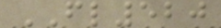FL520
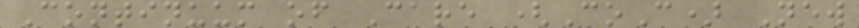Continuum of Care (CoC) New
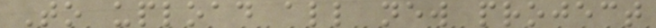To upload all new project
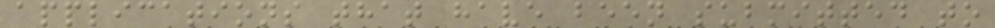applications that have been submitted to
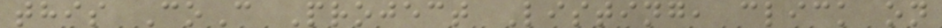this CoC Project Listing, click on
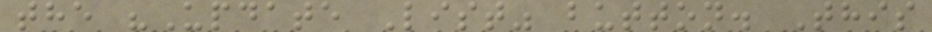the "Update List" button. This
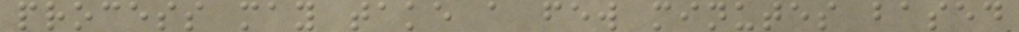process may take a few minutes based
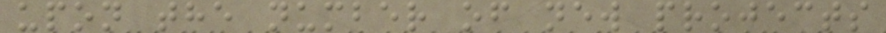upon the number of new projects
